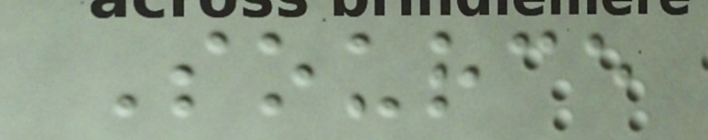Source
